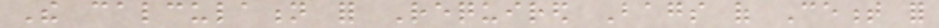The calculation for Required Bags of Cement for
